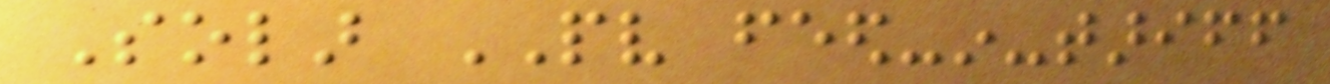Solar PV feed-in-tariff
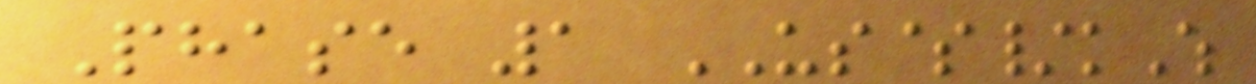Phase 1 US$/kWh
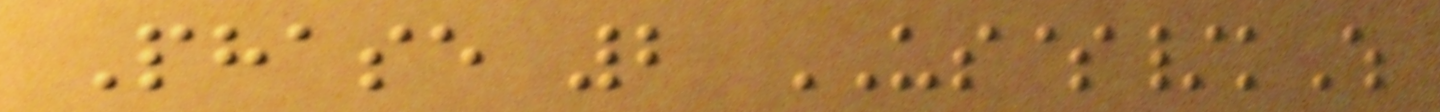Phase 2 US$/kWh
